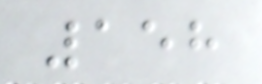158
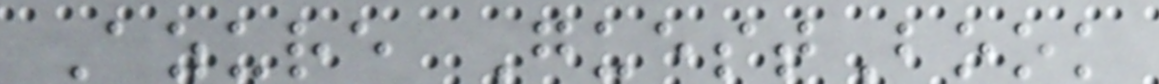Azure GuestBook
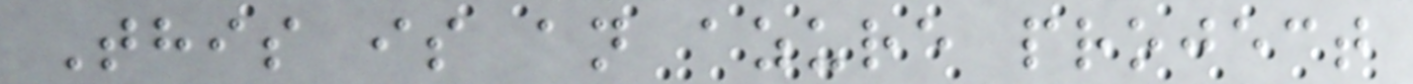This is an azure project
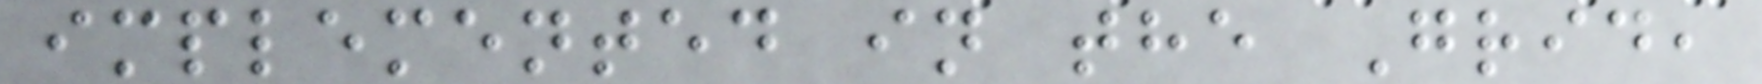implemented in the Grid,
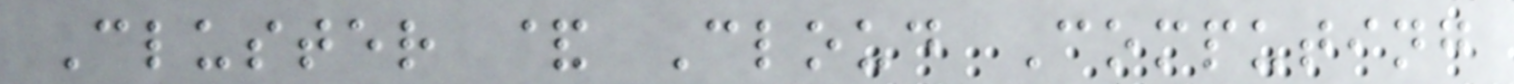Cluster & Cloud Computing
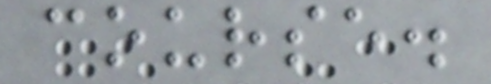course.
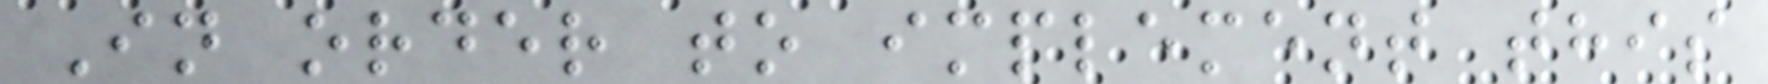In order to implement this
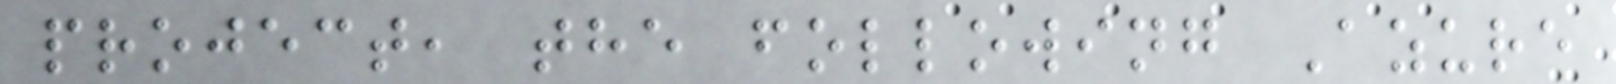project, the following Azure
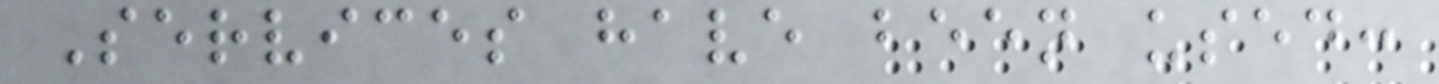Services have been used:
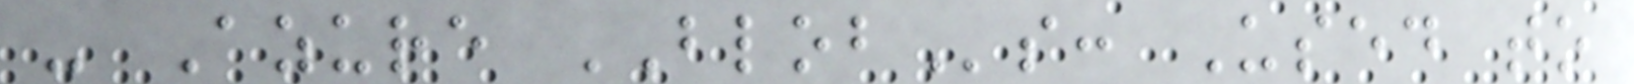- Azure BLOBs: Used to
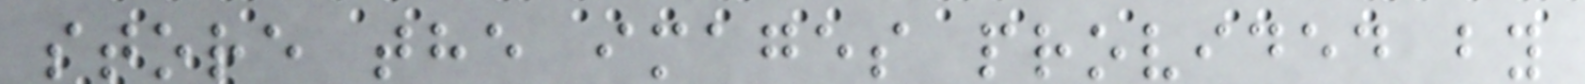store the images provided by
